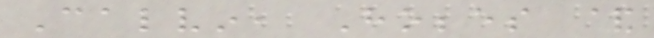Calvin, Hobbes &
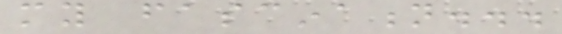my fascination...
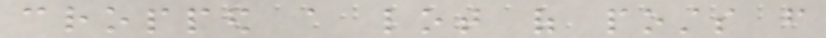cropped a lot of posts from
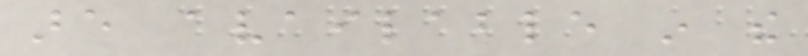are available in the
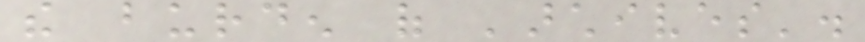the burden of 'archives'.
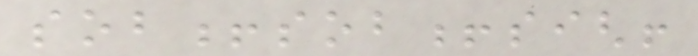sob!sob!sigh!
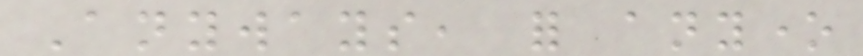Anyways, for anyone
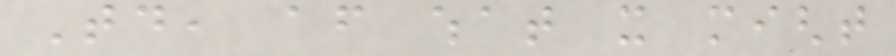Today, after what it might
